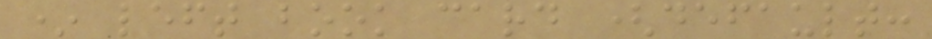* left book card (default:
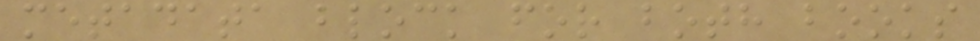metadata block for both books
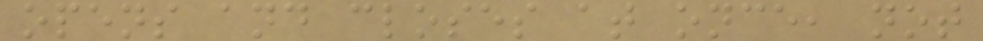opens and closes at once, not
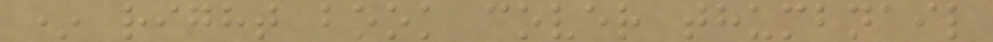* right book cover thumbnail
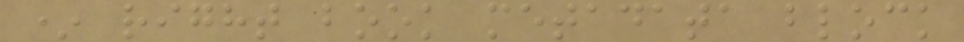* right book metadata block
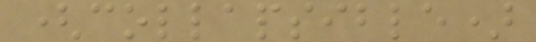(collapsible)
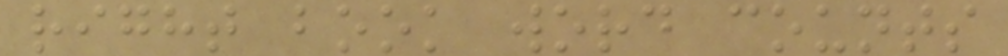right book word counts
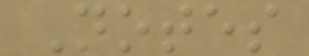Notes
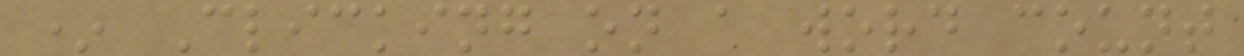* Clicking on a word count
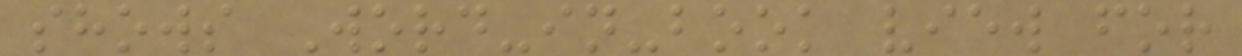shows Word-in-book view for
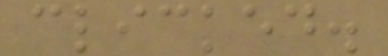clicked.
